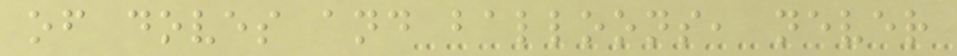of doves and balloons, never
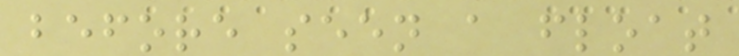before seen a float
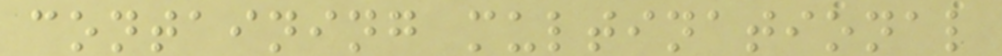containing multinational
